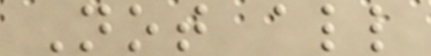Not all
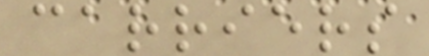carriers
